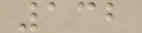132
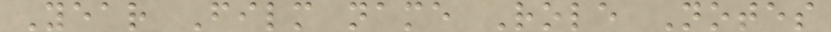Year Film name Role Notes
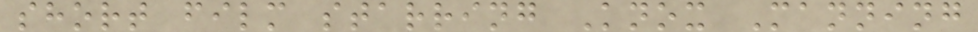short film starring Knox Manning
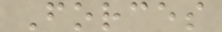Forces
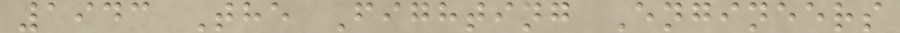1943 The Fighting Engineers
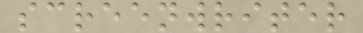screenwriter
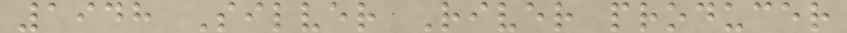1948 Silver River producer
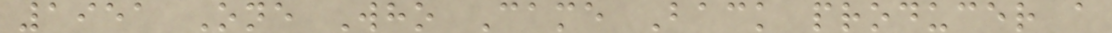1951 One Who Came Back producer a
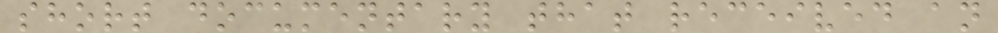short documentary that received an
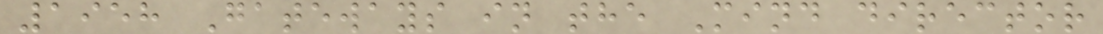1958 Gateways in the Mind director
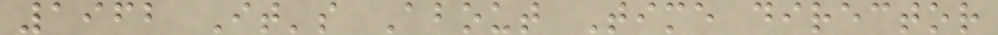1962 It's About Time director
